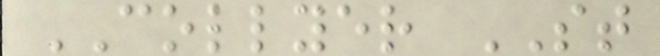COLLYER ST
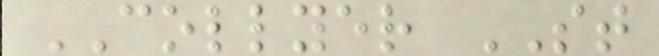COLLYER ST
